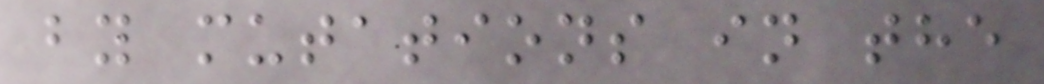by mutations in the
